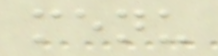menu
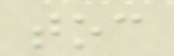toc
